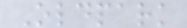Oldpark
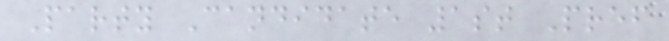Party Candidate 1st Pref
